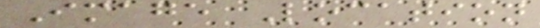Image Location
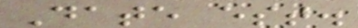Date est.
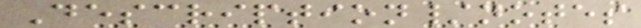Description/notes
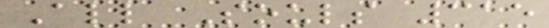All Souls 315
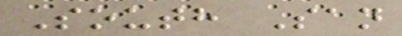South San
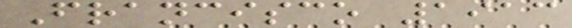Francisco 1913
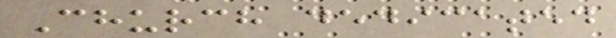Church dedicated
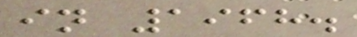in 1968.
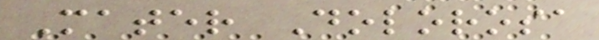Mater Dolorosa
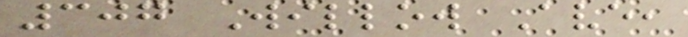307 Willow Ave,
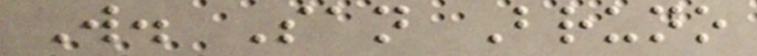W. San Bruno
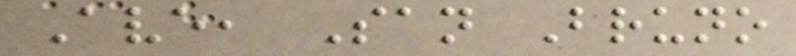Ave, San Bruno
